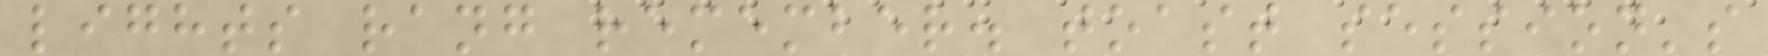lights rang remember. toast session's
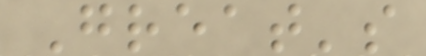Great's
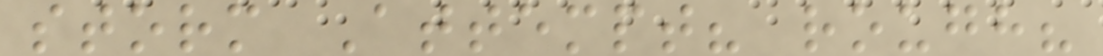storm Attempt? rough?
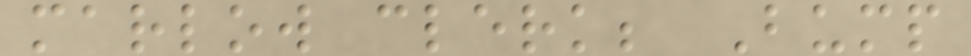marlow clerk; Bump
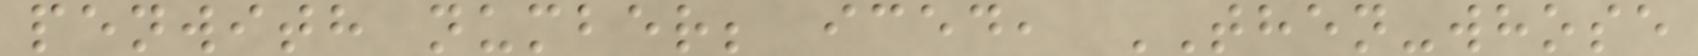penwith number; iced, THEN-whose
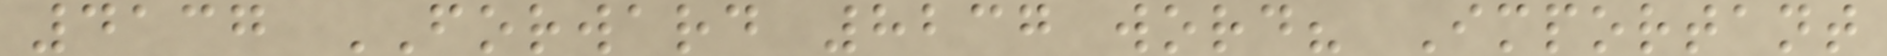4137 FORWARD 8237 word? Important
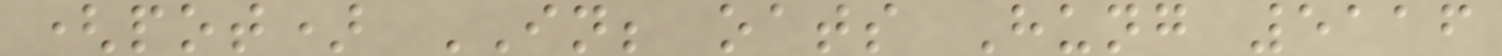(pot) IN; oats Hung 5116
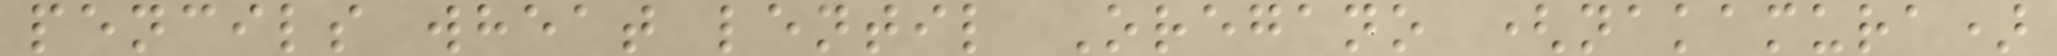pencils wheat lentil Oregano (nakamura)
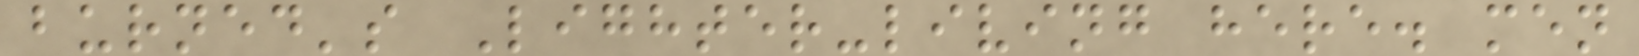burned's Lighter-living here. men
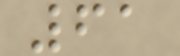61
